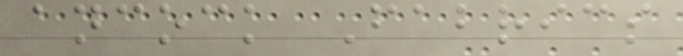ancock Fabrics
